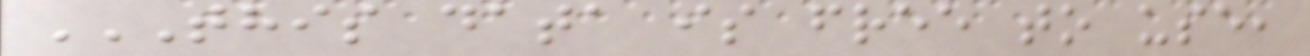THIS DATA IS FREE TO USE,
